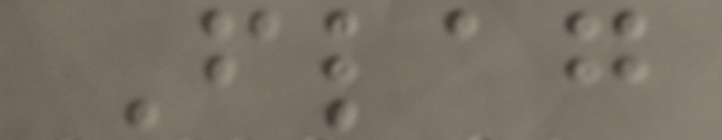Flag
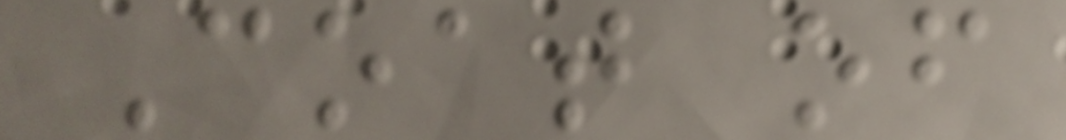Coat of
